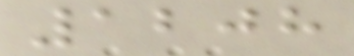1208
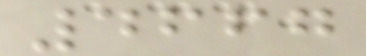4667
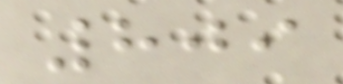809
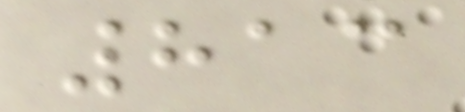813
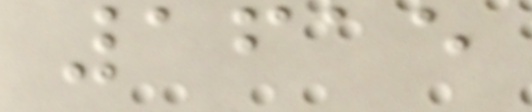1615
